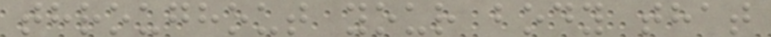throughout your body that
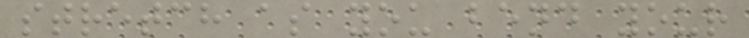stretch as you bend your
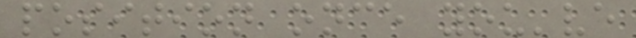position once you've
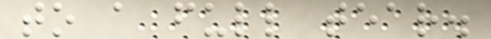to a full tear.
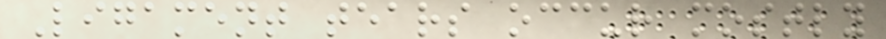Ligament tears occur mostly
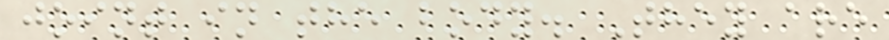joint in the body. They are
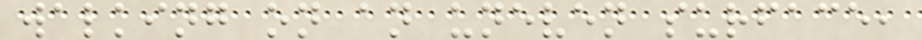walking on an uneven surface,
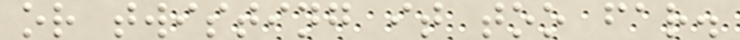or twisting it too far.
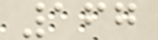167
